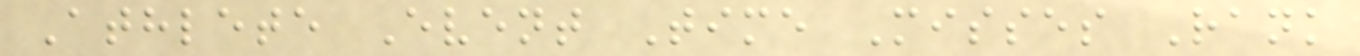Athlete Event Time Misses Rank
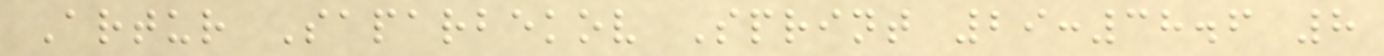Artur Saparbekov Sprint 29:38.6 8
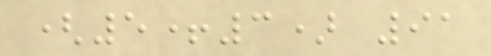(5+3) 91
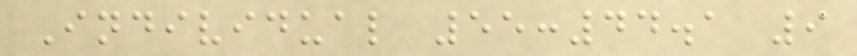Individual 55:44.1 9
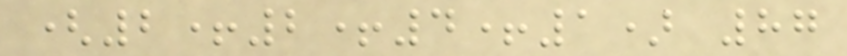(2+2+4+1) 87
